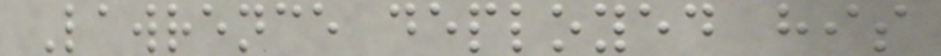Lawrence deployed his
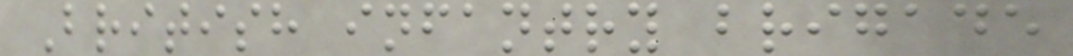British infantry brigade
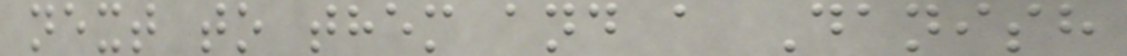next to them and a Danish
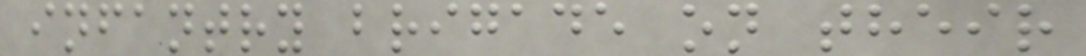infantry brigade on their
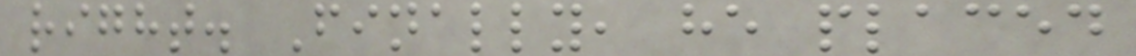right. Finally, he placed
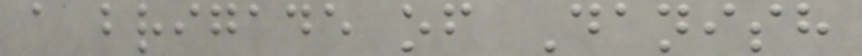a brigade of Danish
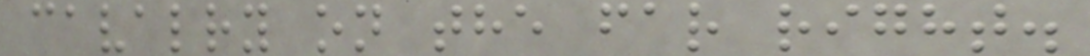cavalry on the far right.
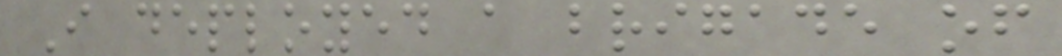I deployed a brigade of
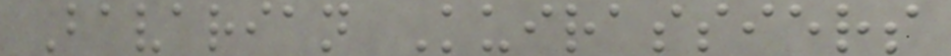Bavarian Kuirassiers
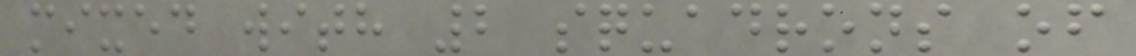mixed with 2 squadrons of
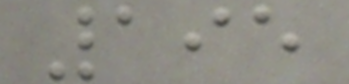195
